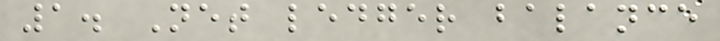1. Net ledger balance
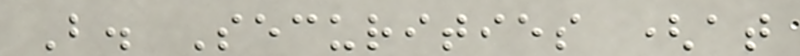B. Securities (at
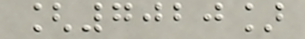[7020]
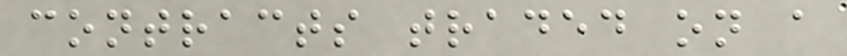contracts traded on a
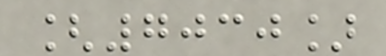[7030]
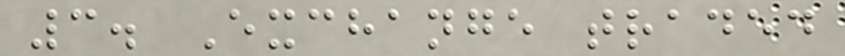3. Exchange traded
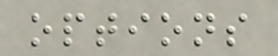options
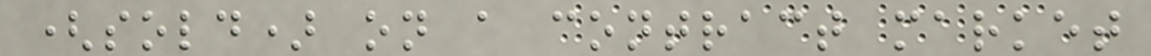(sold) on a contract market
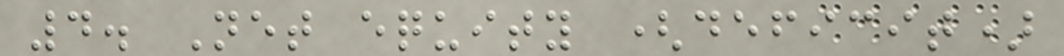4. Net equity (deficit)
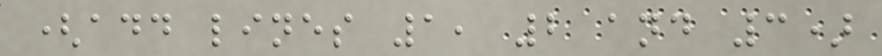(add lines 1, 2 and 3)
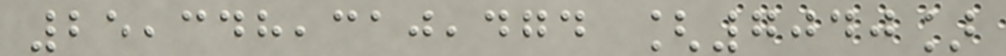25,348,310,474 [7040]
